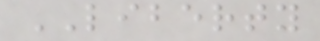LIBERTY
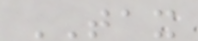TAX
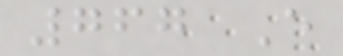767 E
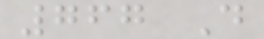767 D
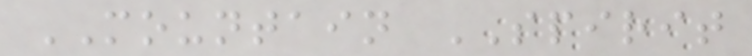MOUNTAIN SPIRIT
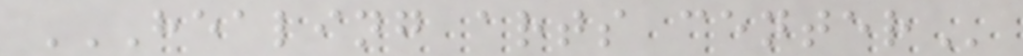HEALING ARTS CENTER
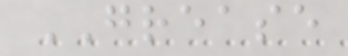GREASE
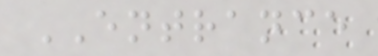ENTRANCE
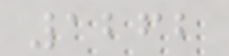1262
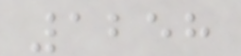1258
